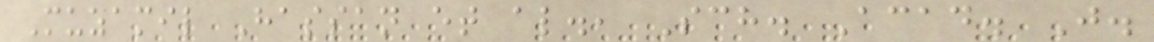Muzamil Hassan et al., Sch. Acad. J.
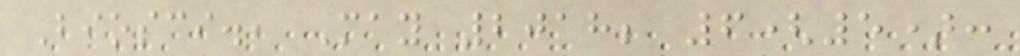Biosci., May 2018; 6(5):
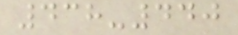438-440
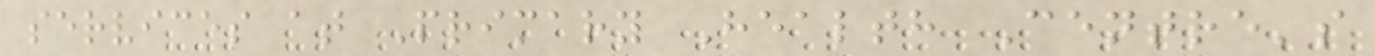services at Primary Health Centre's
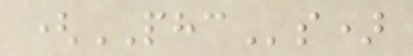(PHCs)
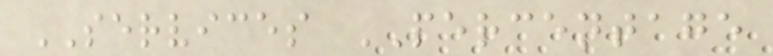SERVICES PERCENTAGE
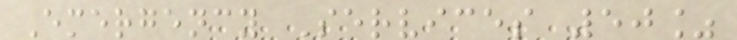Emergency Services 50%
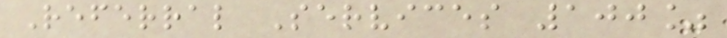Referral Services 100%
